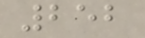252
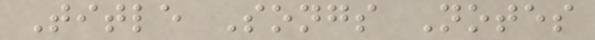Title Songs Notes
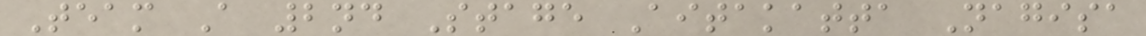Team A 2nd Stage Aitakatta Nagisa
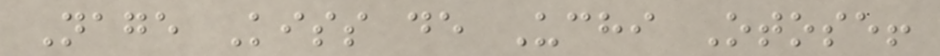Nage Kiss de Uchi Otose!
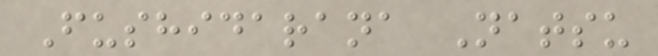Fushidarana Natsu
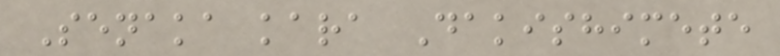Senaka kara Dakishimete
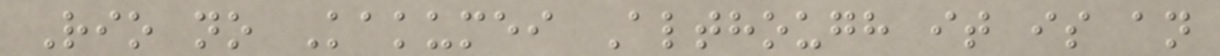Rio no Kakumei Although it is an
